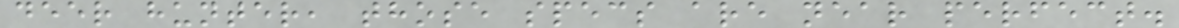deer hunter, those specs are near perfect.
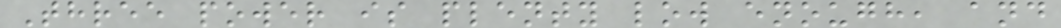Three power is plenty low enough, and
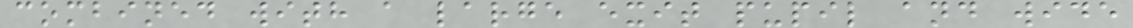combined with a large exit pupil and wide
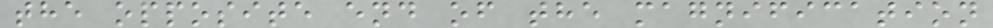the opposite end of the magnification
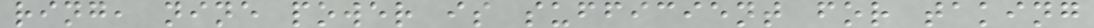ring, nine power is sufficient for taking
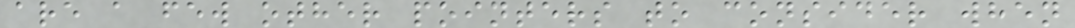are a few other pointers to consider when
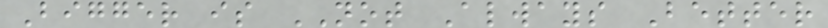Bigger is NOT Always Better
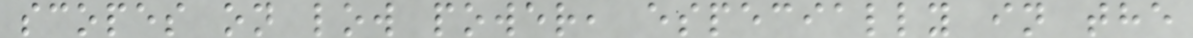scopes on low power, especially in the
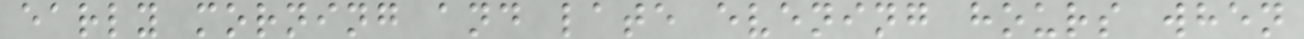early morning and late evening hours when
